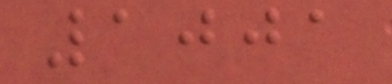1001
